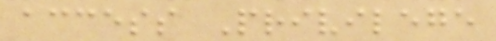access Privilege
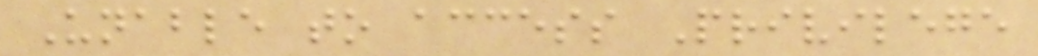Unable to access Privilege
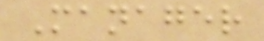Manager
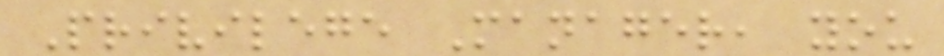Privilege Manager, you
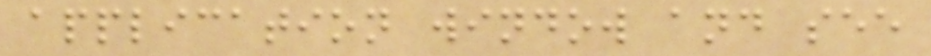application window and see
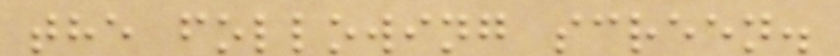the following screen.
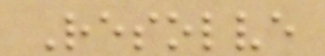Resolve
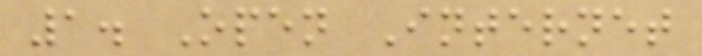1. Open Internet
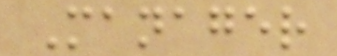Manager
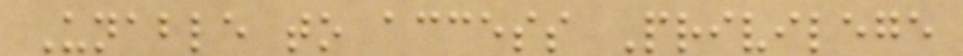Unable to access Privilege
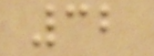32
